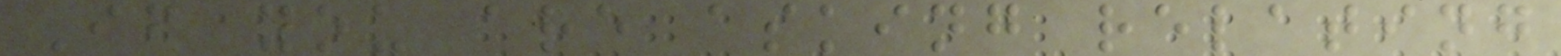If you are asking relating
